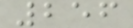256
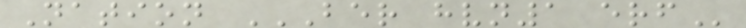Nation BER HVN1 ERF
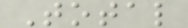Total
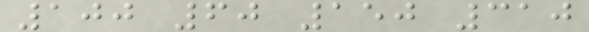100 60 150 310
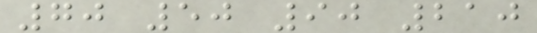70 50 90 210
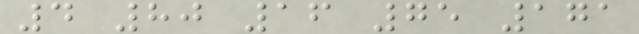4 80 16 75 171
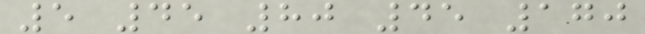5 45 80 45 170
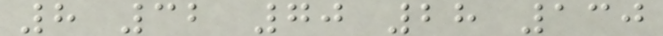8 32 70 28 130
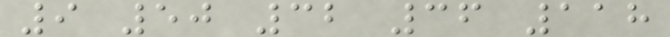9 50 32 36 118
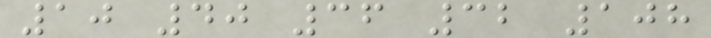10 40 36 32 108
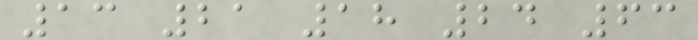13 21 18 24 63
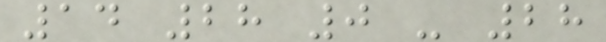14 28 0 - 28
